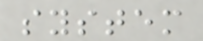system
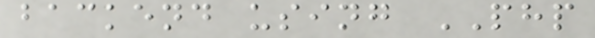backend using PHP
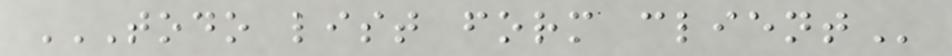TODO LIST FORM CLIENT
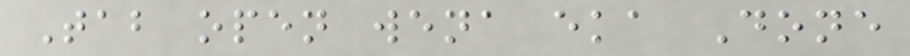Tab open wena eka Done
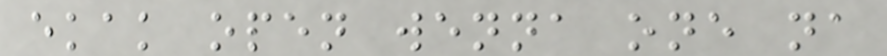ekak open wenna one na
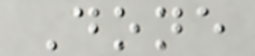Done
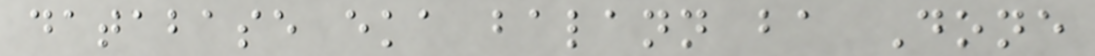database eka balann ba Done
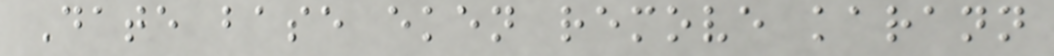Date base eken remove karann
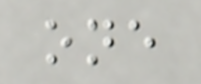one
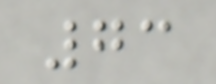73
